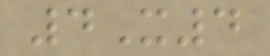4X4
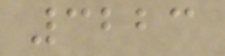3223
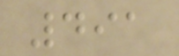491
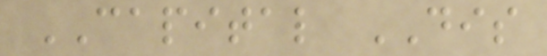CAPITAL DIS
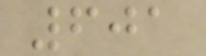601
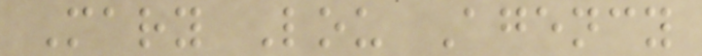Mary Lou Agency
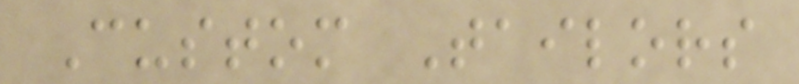Custom Tailors
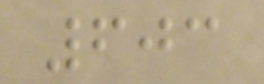603
